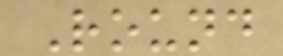Round
